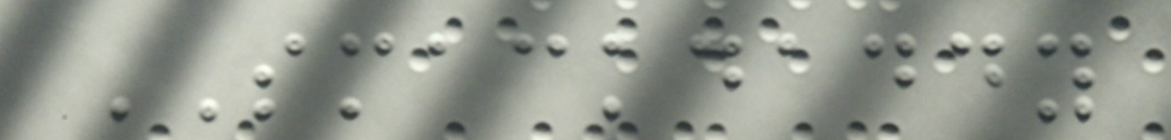SMACKDADDY
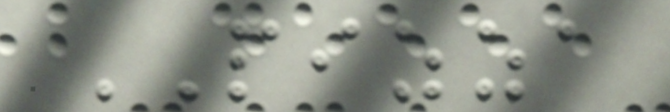PIZZA
